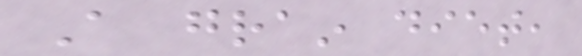A grain diet,
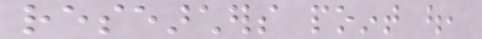researchers point out,
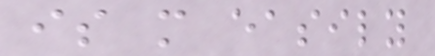is more easily
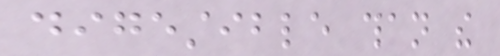digestible than the
